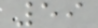59
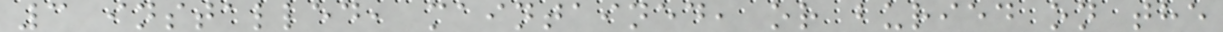3 installed, maintained, or buried on the
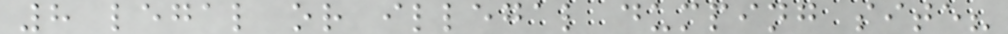8 legal or illegal dumping site?
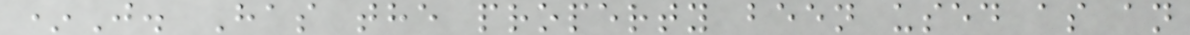*J. Has the property been used as an
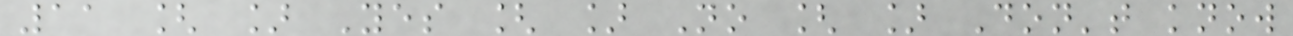11 [ ] Yes [ ] No [ ] Don't know
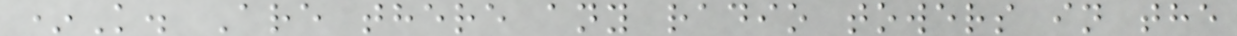*K. Are there any radio towers in the
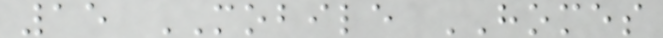15 MOBILE HOMES
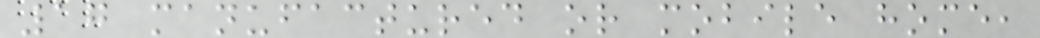17 manufactured or mobile home,
